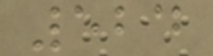524
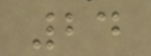24
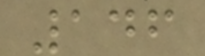146
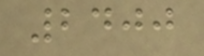2400
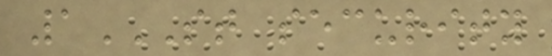1ST SECURITY
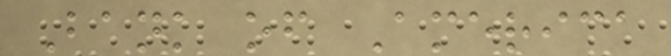Bank of America
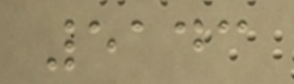5143
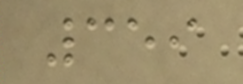359
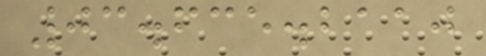03.635.2110
